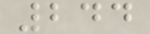244
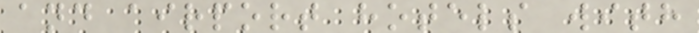and airport hotels with
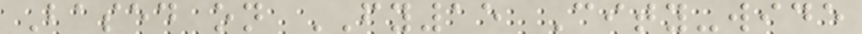Based on FY15 City-wide
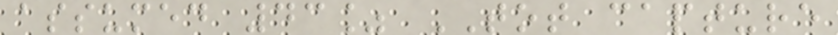assumed 43% TOT capture
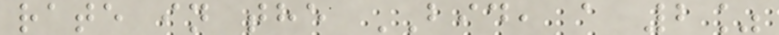rate in the BID, a 2%
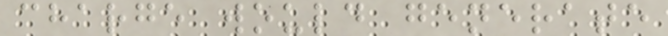charge would generate
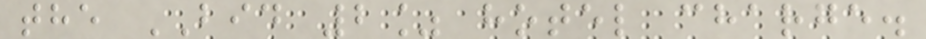the BID 2% hotel charge.
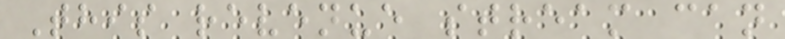This revenue stream can
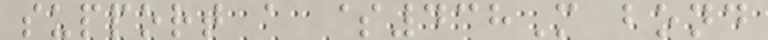support a $438M bond
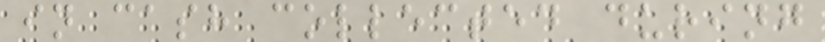in cash collected during
